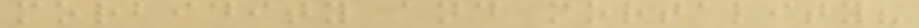morbidity and mortality?
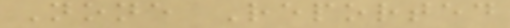None Reported
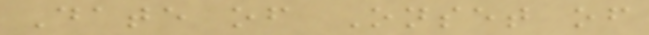Date of Onset of
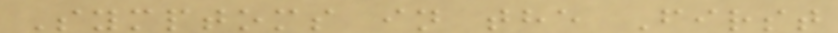Symptoms in the First
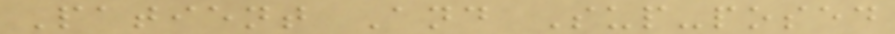Patient And Sup-posed
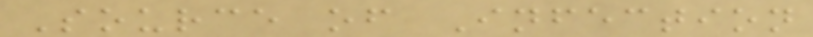Source of Infection
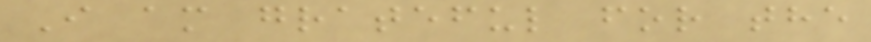I am grateful for the
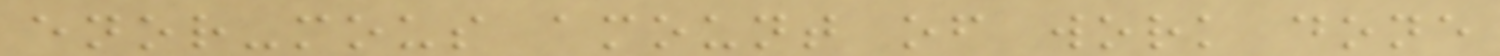enor-mous amount of work done
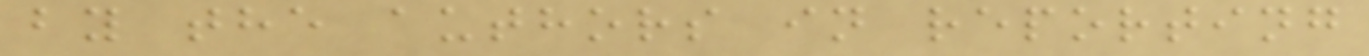by the authors in reporting
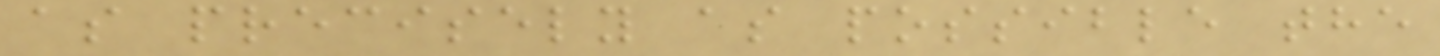as precisely as possible the
